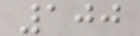100
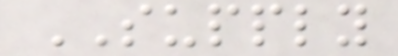SUPPLY
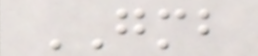GMB
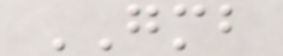GMB
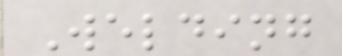Welding
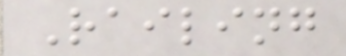Railing
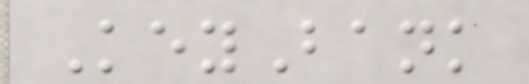KeyBank
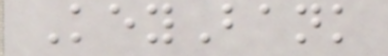KeyBank
